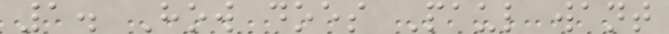1. How does Paul want
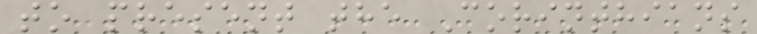to present the Corinthians
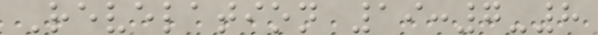Revelation 19:7-8
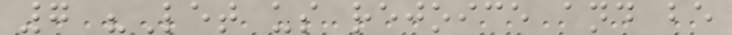7 "Let us rejoice and be
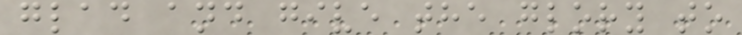glad and give the glory to
